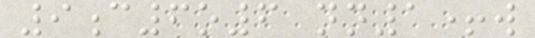9c6o6 nn1+w
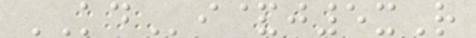KDi&j5xR
